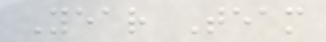Year Team
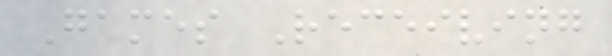Games Receiving
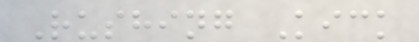Rushing Kick
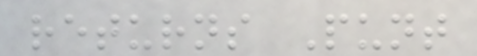returns Punt
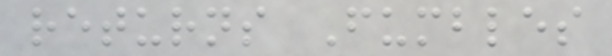returns Fumbles
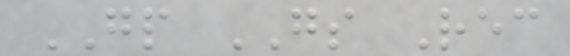GP GS Rec
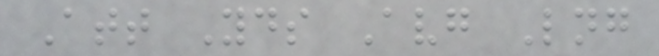Att Yds Avg Lng
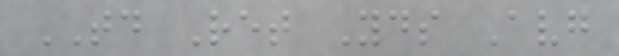TD Ret Yds Avg
